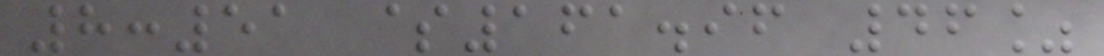8:51 $161.96 46%
